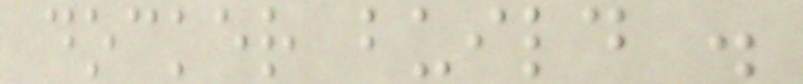docker build .
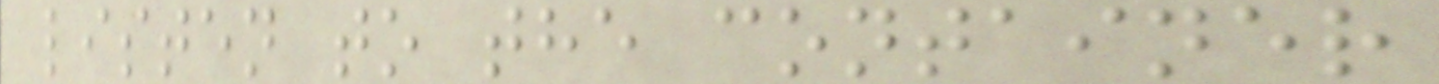listen to the container
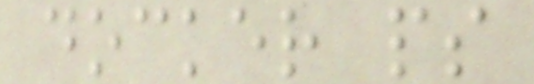docker ps
